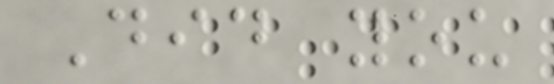Did you
